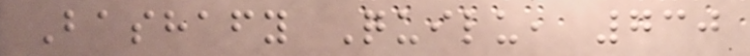Bashafy Quilu, 730
